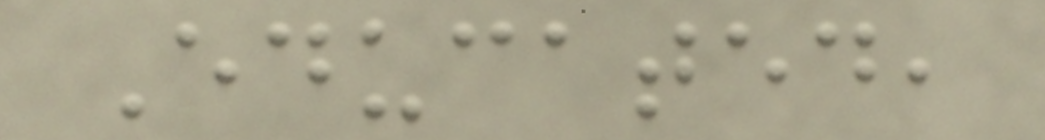Educated,
